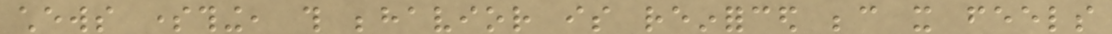chews something, this behavior is reinforced because it feels
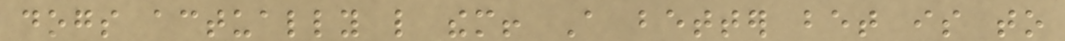dogs actually like them! A better bet is to
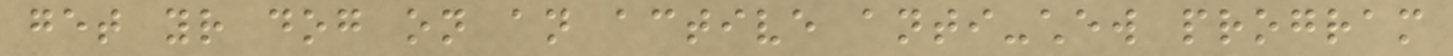get your dog on an active anti-chew program
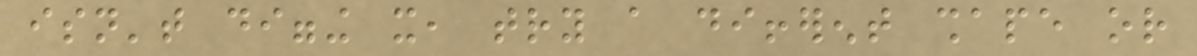isn't digging it, try a different shape or
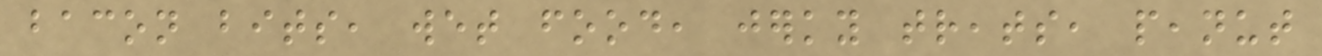bacon bits, wet food, jerky treats, peanut
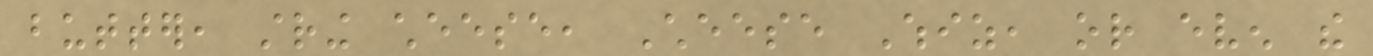butter, string cheese, Cheese Whiz, or even the
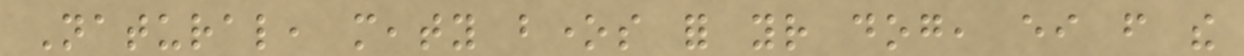Natural, meaty bones for your dog, either from the
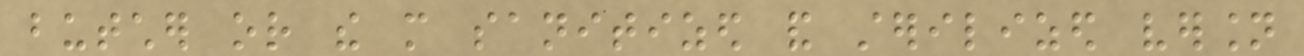butcher or the more sanitized and sterilized version
